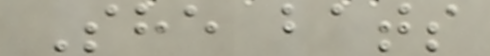She bats
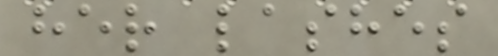her lashes
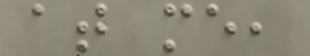at me,
